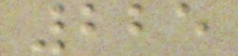225
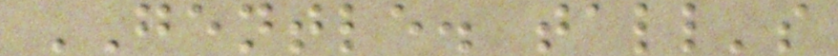GENTLE. tall's
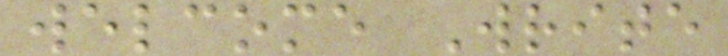welcome Write
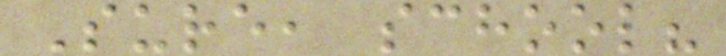Sure, school?
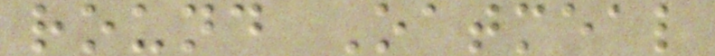round Oatmeal
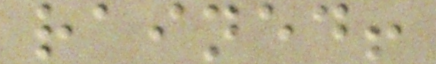rained!
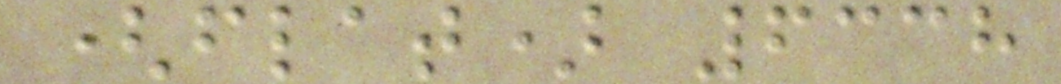(flat) 6338
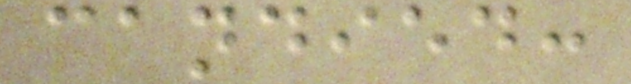candied:
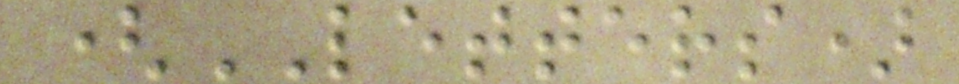(LETTERS)
